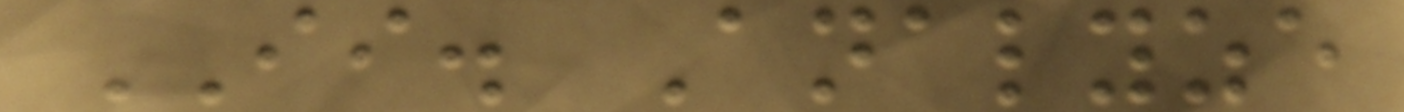II. Analyze
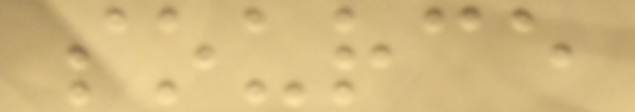source
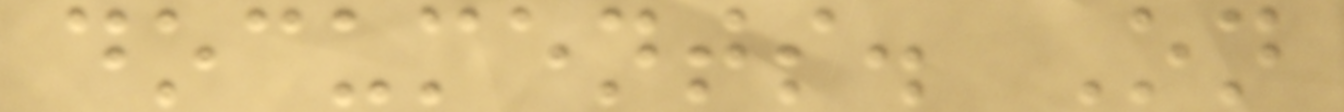documents. On
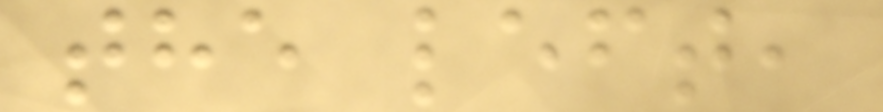the left,
